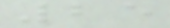25
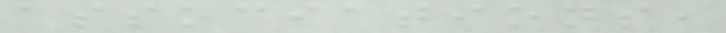associations,
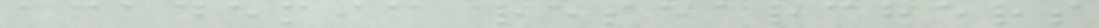academic researchers
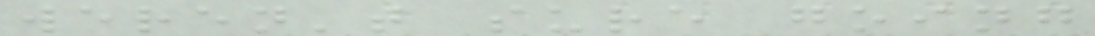weren't sure going
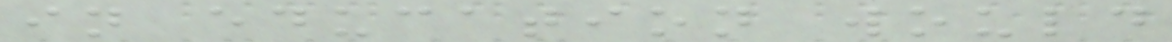in education would
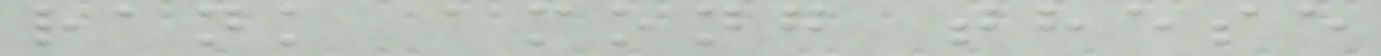rank among these
